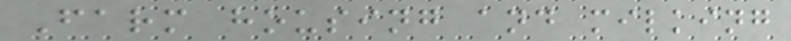Farm housing and milking
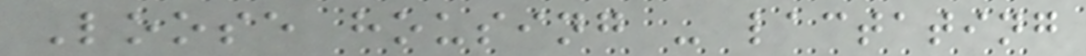Loose housing - lactating
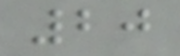20
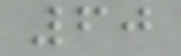60
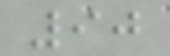90
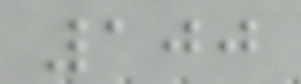100
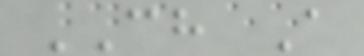CH A
